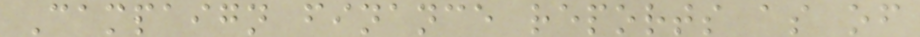Campaign finance reports as of
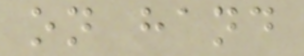on hand
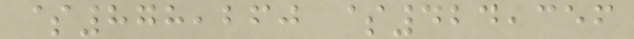$878,260 $424,356
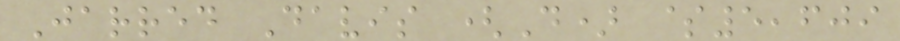Jarred Davis (D) $5,609
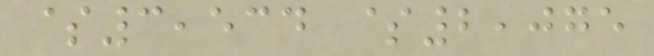$3,534 $2,075
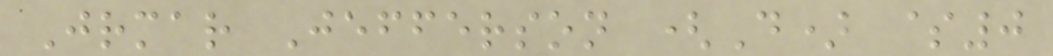Jrmar Jefferson (D) $0
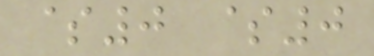$0 $0
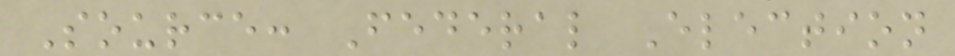Source: Federal Election
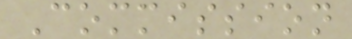Commission
